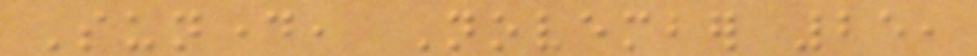Sunday, November 25,
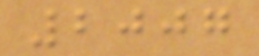2007
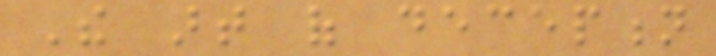The art of deception
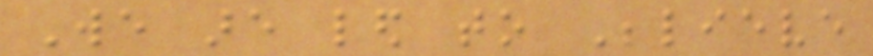We are led to Believe
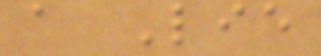a Lie
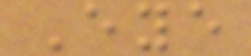Eye
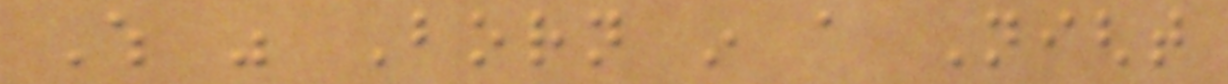Which was Born in a Night
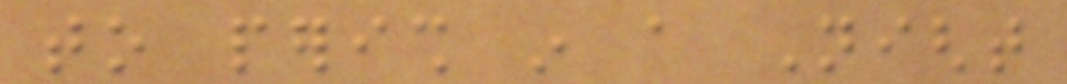to perish in a Night
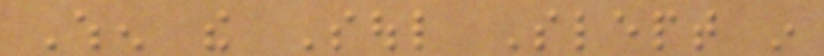When the Soul Slept in
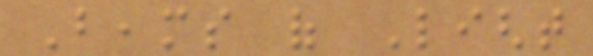Beams of Light
